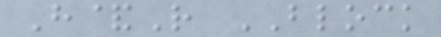H&R BLOCK
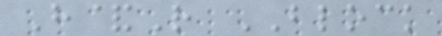H&R BLOCK
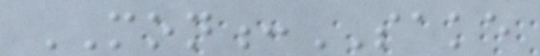MON:SAKE
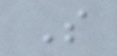S
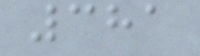381
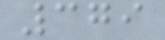379
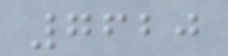7620
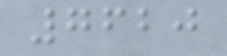7620
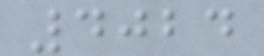4024
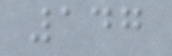147
